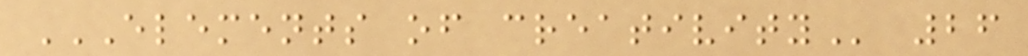ELEMENTS OF CREATIVITY 26
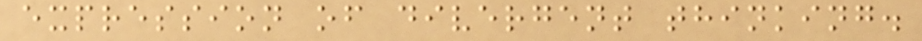expression of divergent thinking.
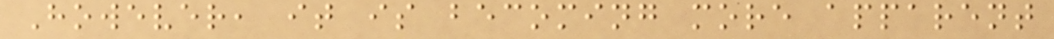However, it is becoming more apparent
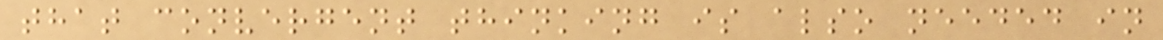that convergent thinking is also needed in
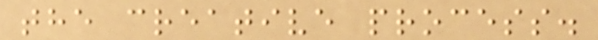the creative process.
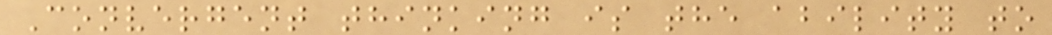Convergent thinking is the ability to
